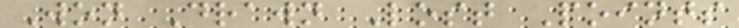Won Drawn Lost Points
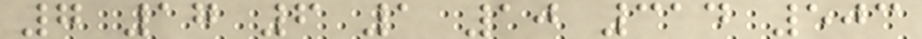7 17 6 1 10 314 503
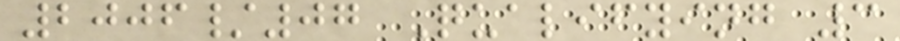2006/07 Qualifying 3
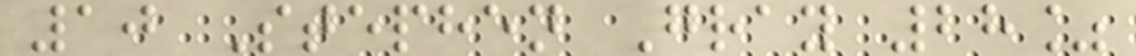10 Stephen Gray 28%
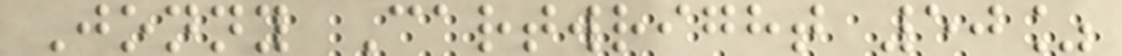Jonny Cartwright 50%
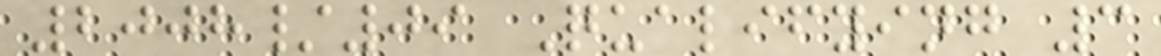2008/09 Qualifying 3
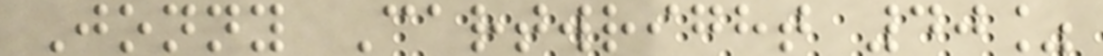Jonny Cartwright 40%
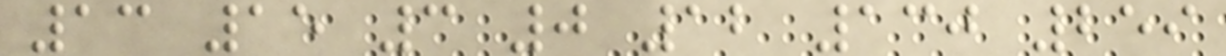13 15 3 0 12 130 259
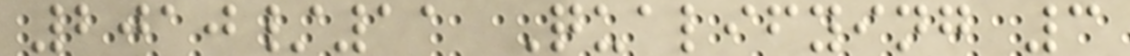2010/11 Qualifying 3
